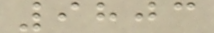9803
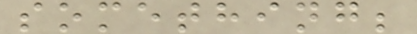something;
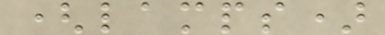(lamps)
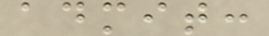admit:
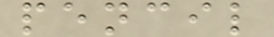pencil
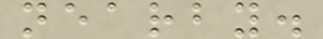nearby.
